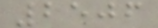2506
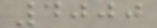4000
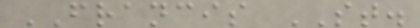FRANCIS ST.
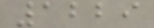1229
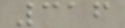316
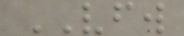VFW
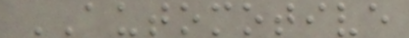AUTOMOTIVE
